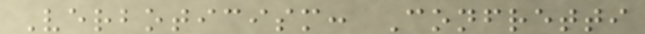Verboticism: Confretti
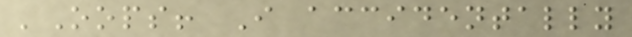'Oops! I accidentally
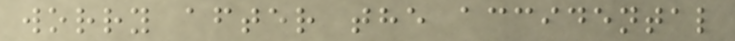worry after the accidental
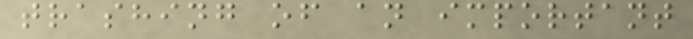trashing of an important
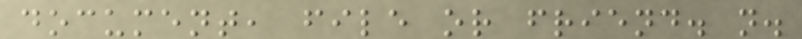document, file or friend. n.
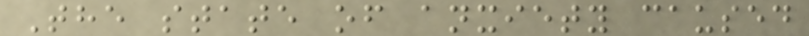The state of anxiety caused
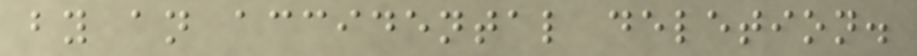by an accidental deletion.
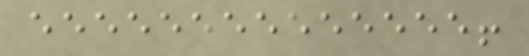eeeeeeeeeeeeee!
